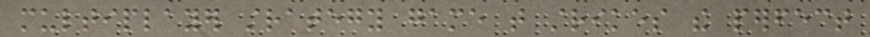multiplayer strategy game that strikes the perfect
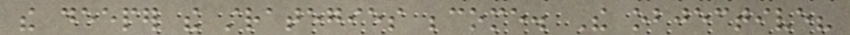the deeper the strategies become. The objective?
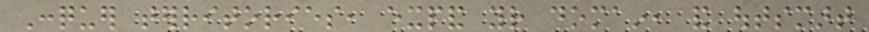Conquer territories, expand your domain, and outsmart
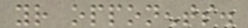your opponents.
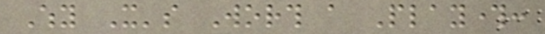Why It's Worth a Playthrough:
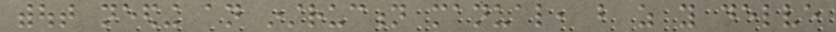without needing an instruction manual, but as you delve
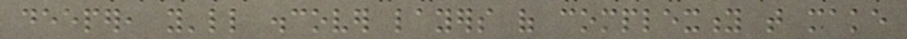deeper, you'll discover layers of complexity that make
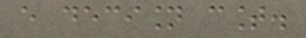every decision count.
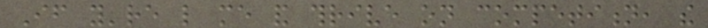If you're like me and thrive on competition, the
